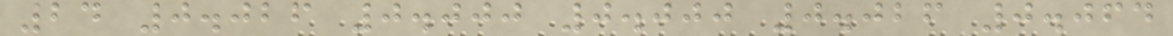24 0.026 0.000 0.000 0.026 0.064
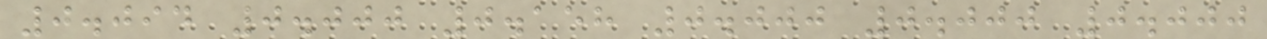0.094 0.000 0.158 0.000 0.000 0.000
